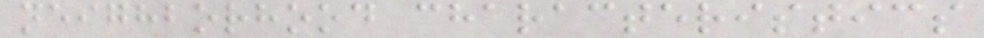neighborhood characteristics
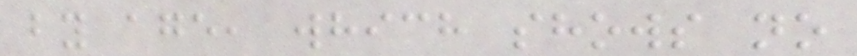by age, which shows no
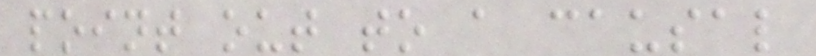point out to a causal
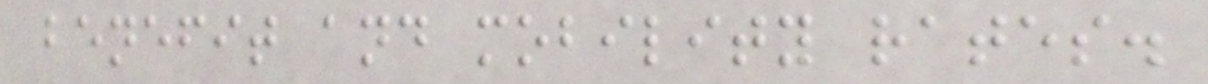benefit and mobility rates.
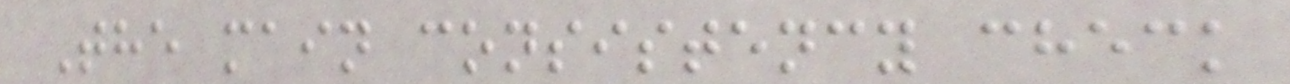The main consistency check
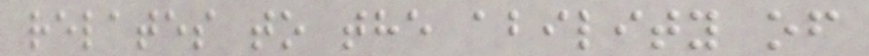relates to the ability of
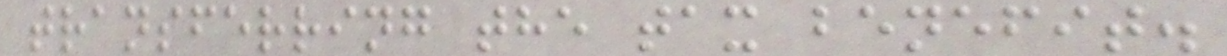transferring the tax benefit.
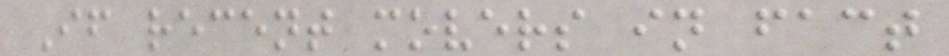If recent movers in fact
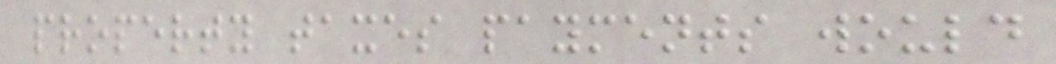property taxes payments would
